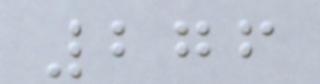276
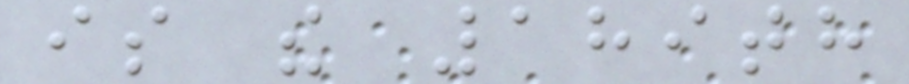is the 189th
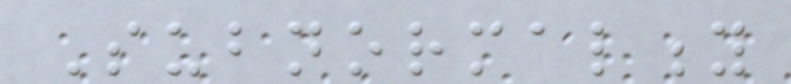Subnormality
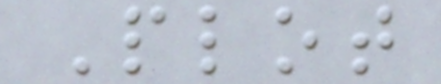Plot
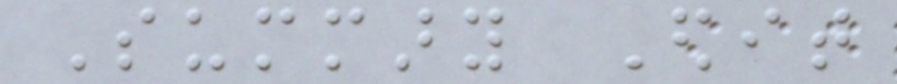Summary Edit
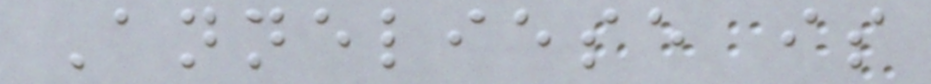Anneliese is
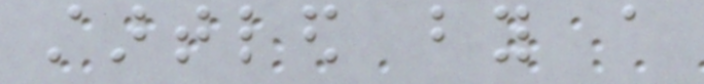startled by a
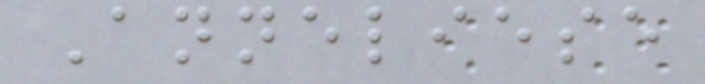Anneliese
